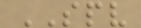SPV
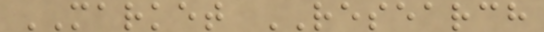MARKET RESEARCH
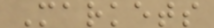Markets
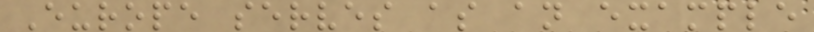Europe serves as an example
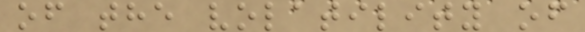of the volatility of
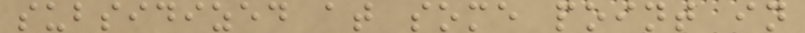subsidized at some point in
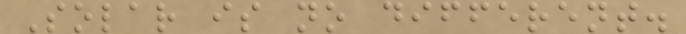Solar is no different.
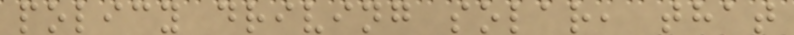policy driving solar, that
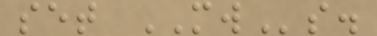set MWs.
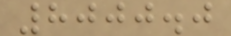8000.0
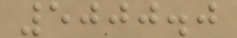5000.0
